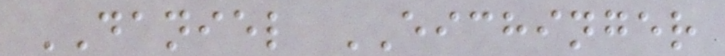DANIEL EICHINGER
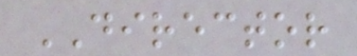DIRECTOR
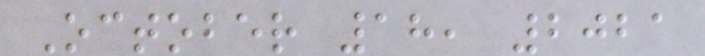October 18, 2021
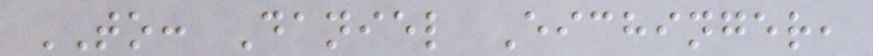TO: Daniel Eichinger,
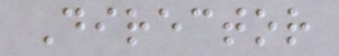Director
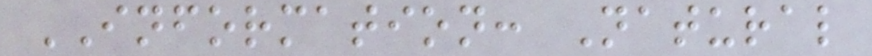INFORMATION: Natural
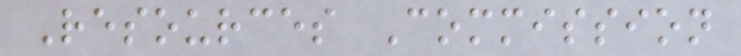Resources Commission
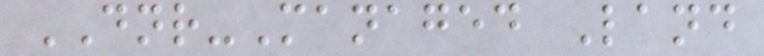DNR-Managed Land
